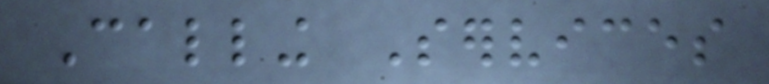Calling Services
